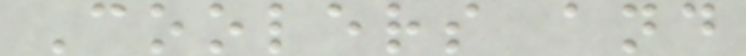Coolers and
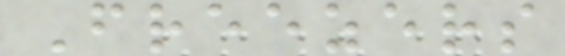Freezers
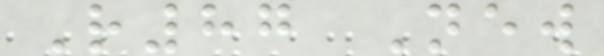R87 New
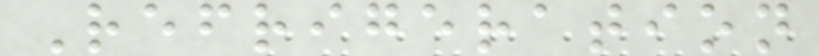Refrigeration
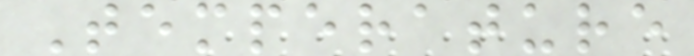Temperature
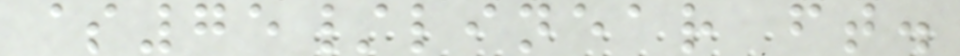$75/linear ft.
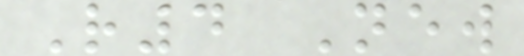R4 New
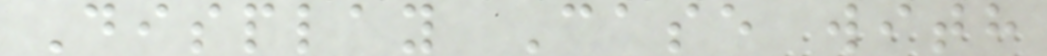Display Case with
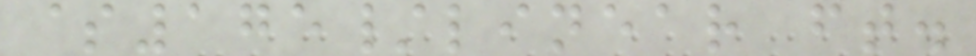$175/linear ft.
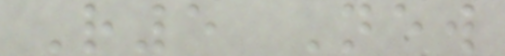R5 New
